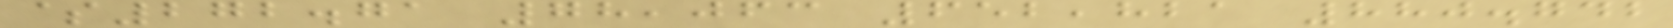$272.71 78,063 652,821 880.742
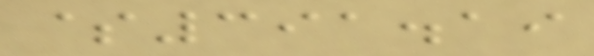$391.19
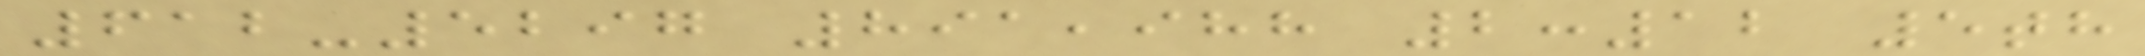612-5297 891,988 2:12 5th
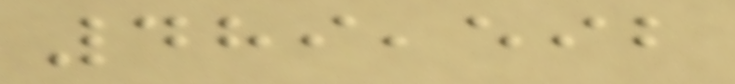489,592
